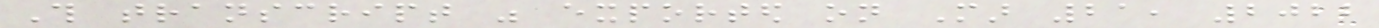This transcript was exported on Mar 21, 2022
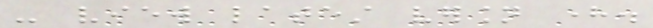- view latest version here.
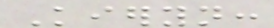Kieryn:
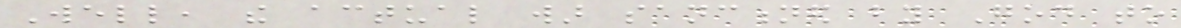Well, the actual war sanctioned by God to
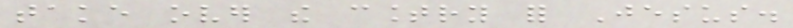take over the country for Jesus.
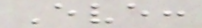Eve:
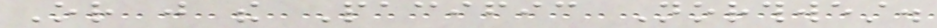Or just the Pacific Northwest.
